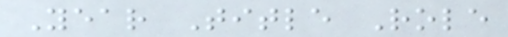Year Title Role
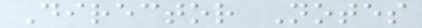Director Notes
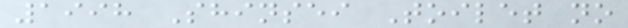1998 Shinsei Toilet no
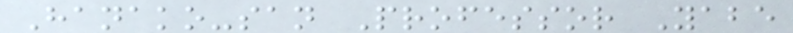Hanako-san Professor Yabe
